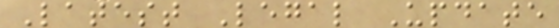Latest Legal Update
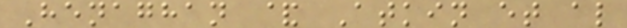Henaghan & Atkin et al
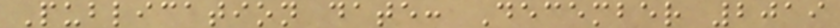Publication date: December 2019
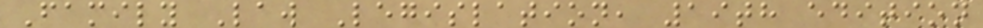Family Law Legislation, 19th edition
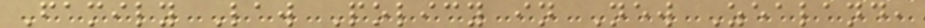Family Law Policy in New Zealand,
